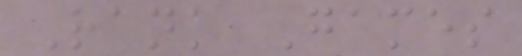Rank Games
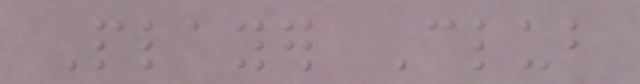Player Club
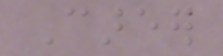Career
